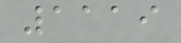1119
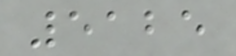5125
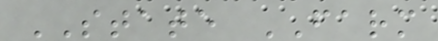STATE FARM
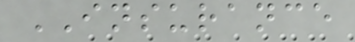INSURANCE
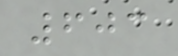603
